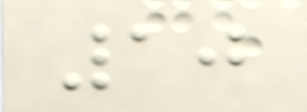10
